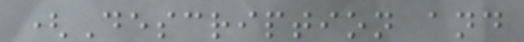(Description and
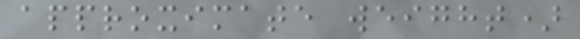approximate weight)
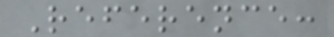Reference:
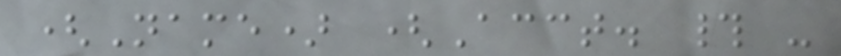(Name) (Acct. # -
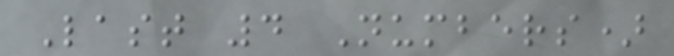Last 4 Numbers)
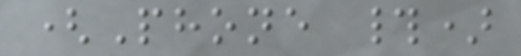(Phone #)
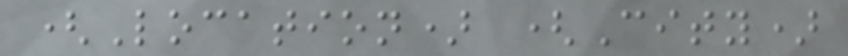(Location) (City)
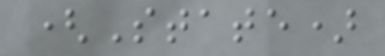(State)
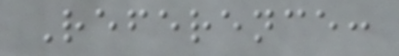Reference:
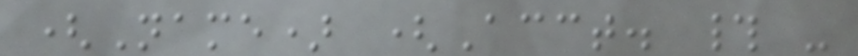(Name) (Acct. # -
